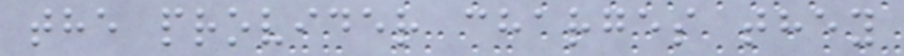the provider charges they
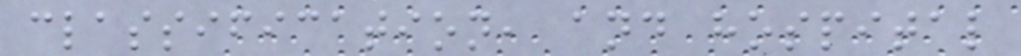classification, and hospital
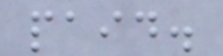paid.
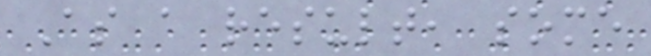As a result, some
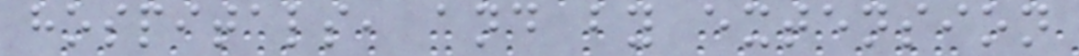hospitals, and by extension
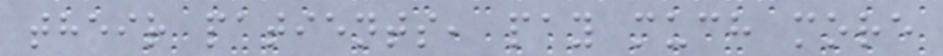their patients, pay much more
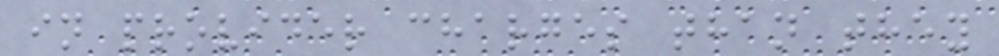in provider charges than they
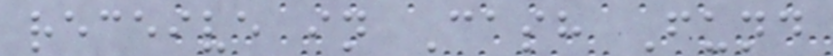receive in Cash Fund
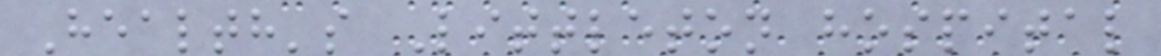Health's Littleton hospital
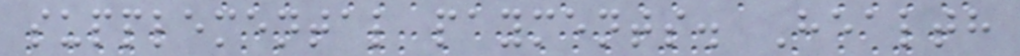supplemental payments. Health
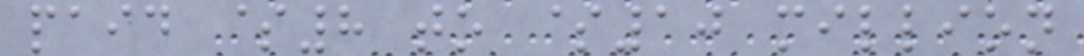paid $8 to $10 million
